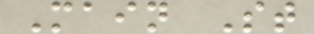Main St
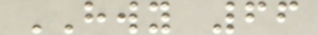HWY 66
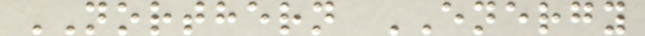NORTHERN ENERGY
